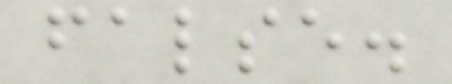false.
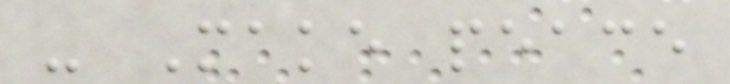- Make peace
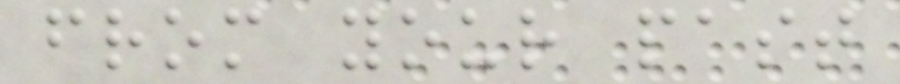from your past
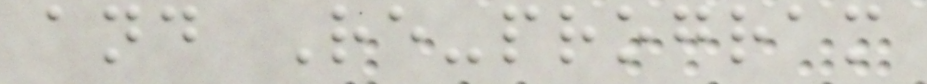and Re-program
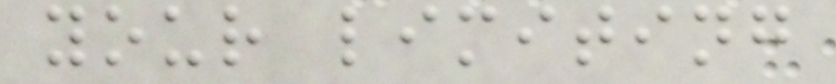your limiting
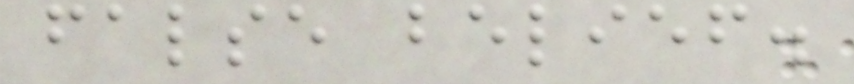false belief.
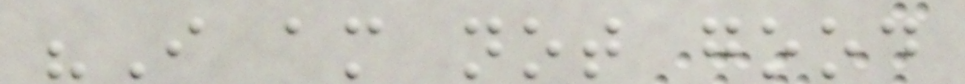"I am not good
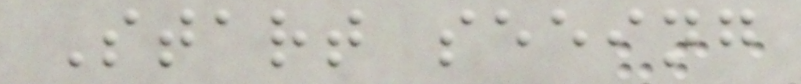Start seeing
